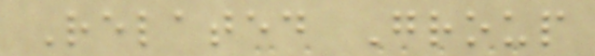Related Group
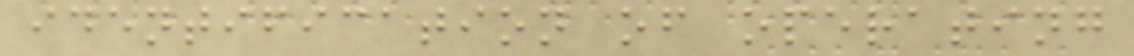identification of operating
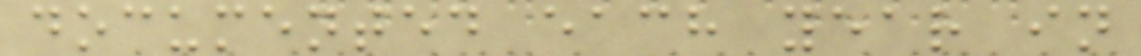documented each year in
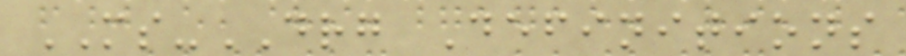MS-DRG Definitions
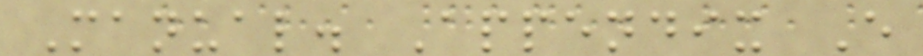Manual. Appendix E
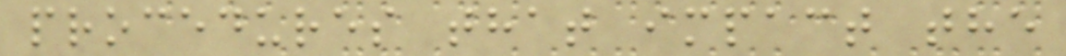procedures that impact the
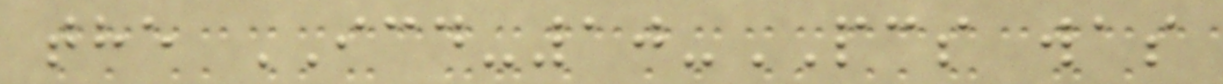the ICD-10-PCS was
